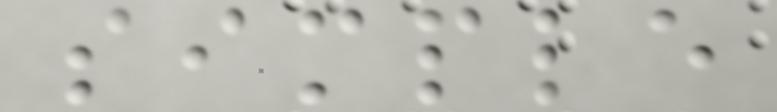simple
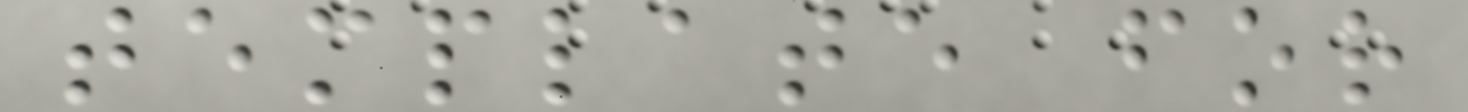template for
